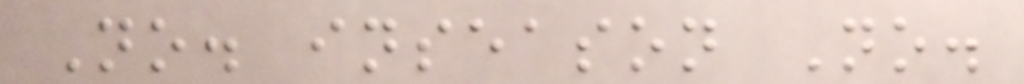No. inseason No.
